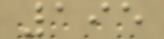195
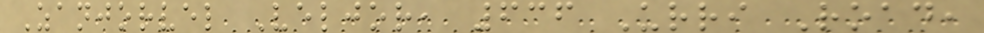Zanjorvel Veljor, 636 Urri Road,
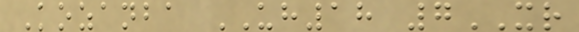Kozanba UH18 7XR
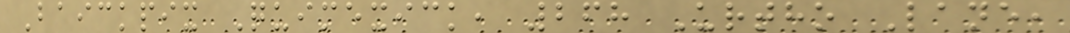Baickpix Quimexick, 268 Urtho Lane,
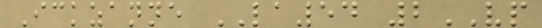Ickzanne LA54 2VP
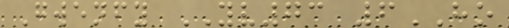Gwenfy YV73 6HO
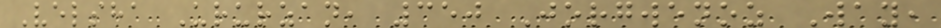Velsha Ururzan, 350 Jorgwenoz Way,
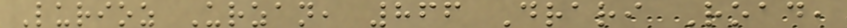Lurioz Urzan, 866 Drari Road,
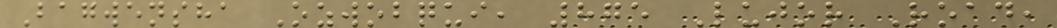Bagwensha Ozwobqui, 875 Lujor Road,
